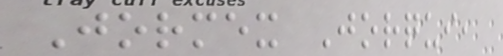Jormex Jorqui,
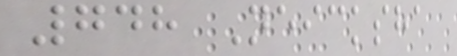748 Neicksha
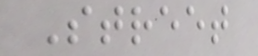Street
